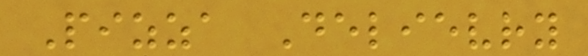Pizza Delievry
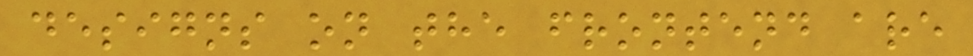designs on the frontend are
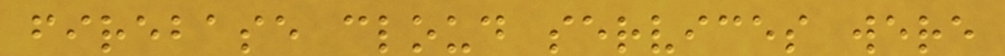firebase cloud services were
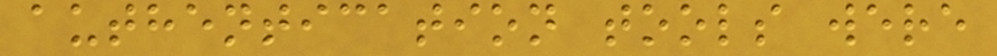authentication tools were
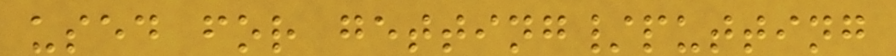used for getting/putting
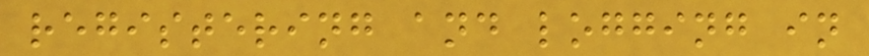registering and logging in
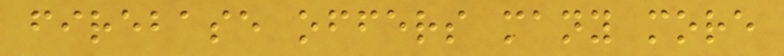firebase offers many more
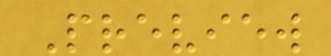Preview
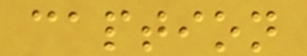caption
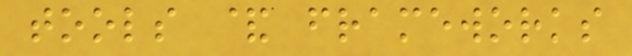tools & frameworks
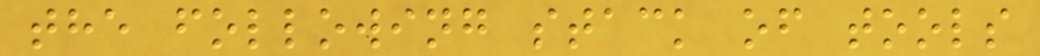the following stack of tools
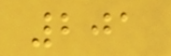201
